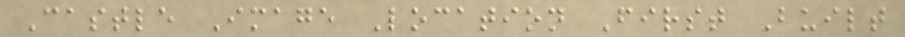Castle Image Location First Built
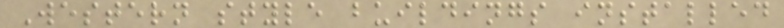Western style buildings installed
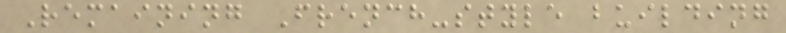Remaining French-style building
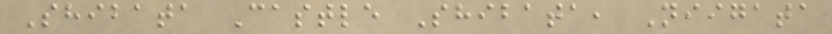Shibata Castle Shibata, Niigata
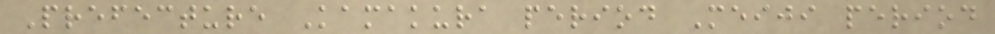Prefecture Kamakura period Meiji period
